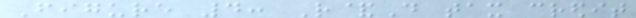Figure 4: R&D tax credit
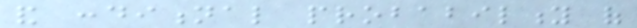and conditional probability of
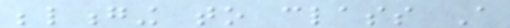belonging to class A
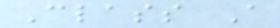Class A
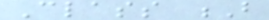Class B
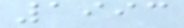1993
